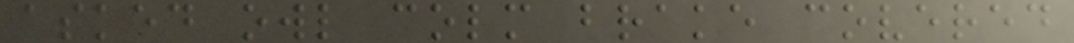asked owl colm brake covered
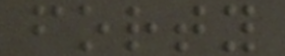forty
